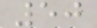50
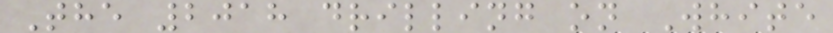The 2018 drilling on White
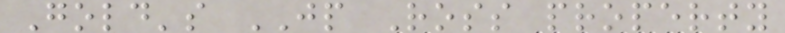Gold's JP Ross property
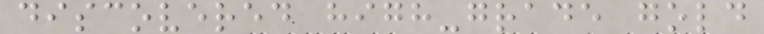discovered high-grade gold
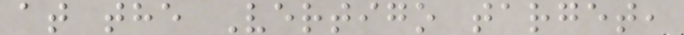at the Vertigo target,
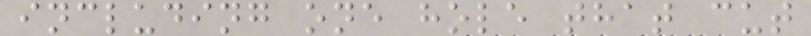including one hole that cut
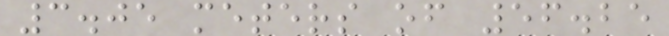3.05 meters of 56.25
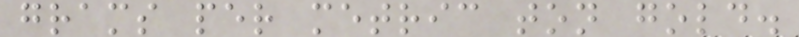grams per metric ton gold.
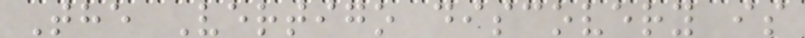The Vertigo discovery is
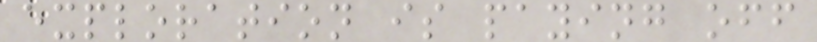exploration is paying off
